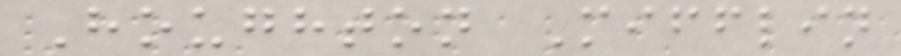Houghton Mifflin
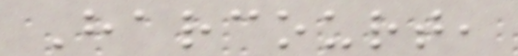Harcourt,
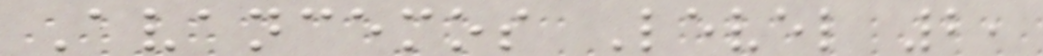Avancemos Level 2,
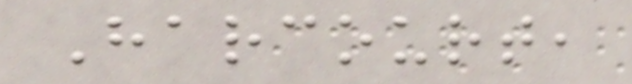Harcourt,
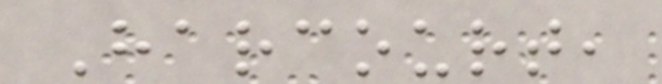Harcourt,
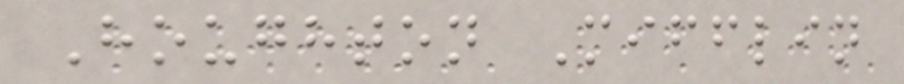Houghton Mifflin
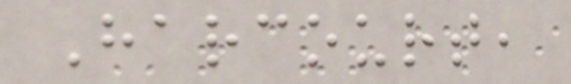Harcourt,
